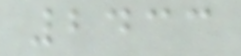2433
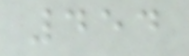454
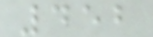452
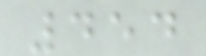454
